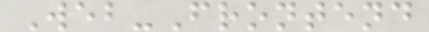Web-Frontend
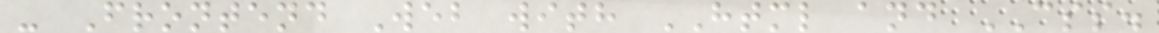- Frontend Web with HTML and CSS.
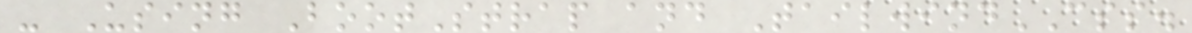- Using BootStrap and TailwindCSS.
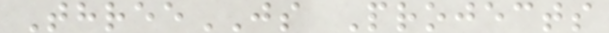ThreeJS Projects
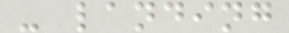- landing
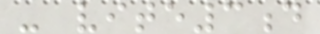- vite3d
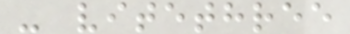- vitethree
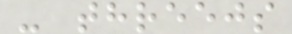- threejs
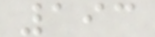193
